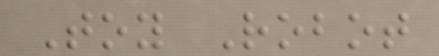Toy Robot
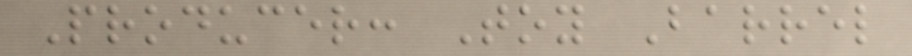Producer: Toy Barrel
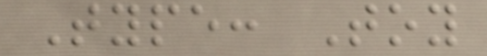Type: Toy
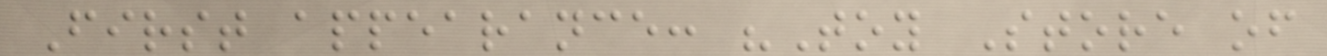First appearance: "Toy Store of
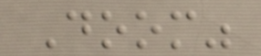Doom"
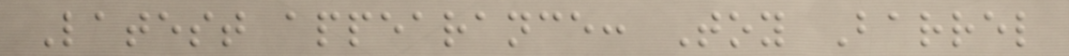Latest appearance: Toy Barrel
